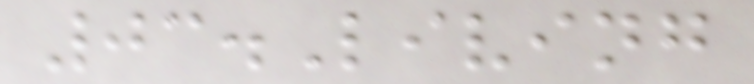03.Living
